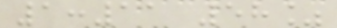1:11 58%
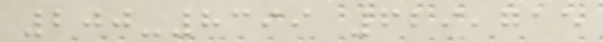200-8399 629,715
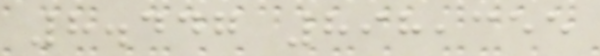8.447 898,355
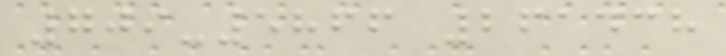709-5866 261438
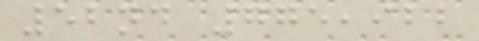52nd 775,922
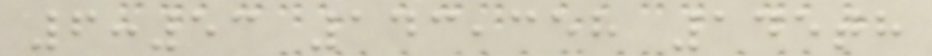6:53 143,358 145th
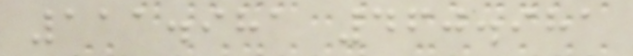111.981 460.981
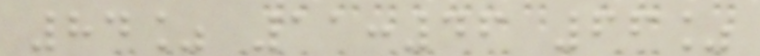84% 11:46 66%
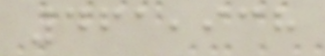461,938
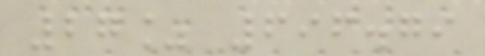27% 696.79
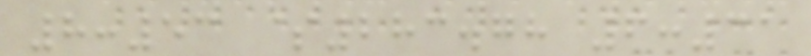8:53 $283.78 6:31
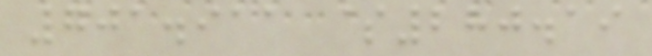701.911 $280.19
